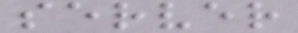server
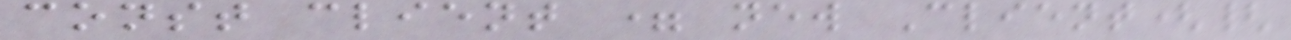const client = new Client({
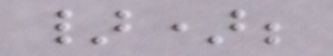});
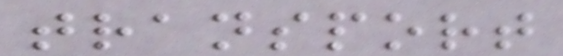transport
